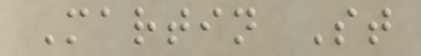Martin St
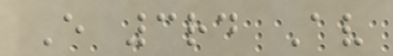E 3rd Av
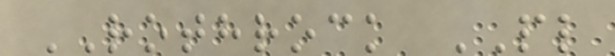ROTHROCK PL
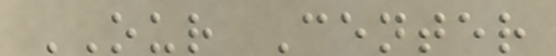OUR Center
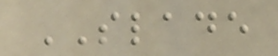SLADE
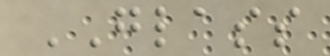GLASS
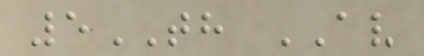5TH AV
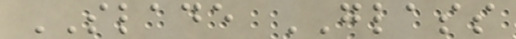SLADE GLASS
